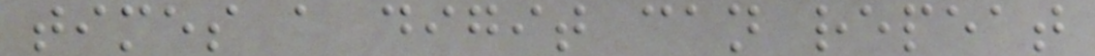times a digit can repeat
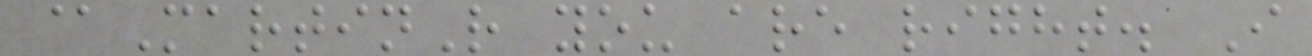@MartinR you are right. I
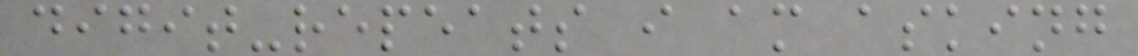digit-repeats i am asking
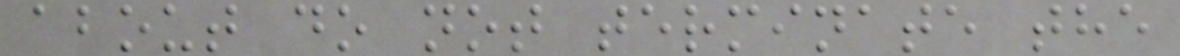about do not terminate the
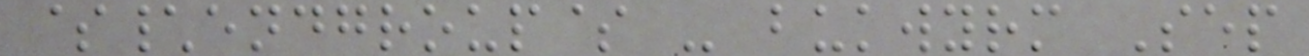$\endgroup$ - bukwyrm Sep
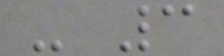- 3
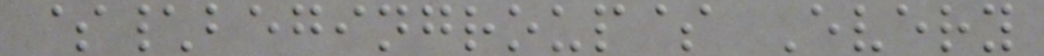$\begingroup$ Every
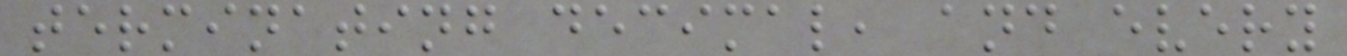terminating decimal, and every
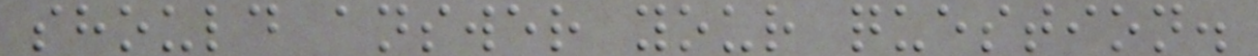should answer your question.
